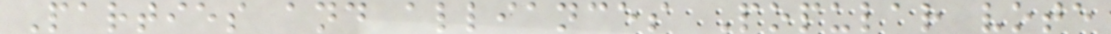Parties and alliances Popular vote
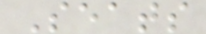Seats
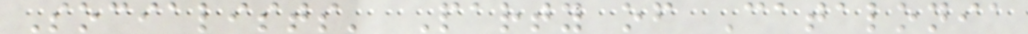Socialists' Party of Catalonia
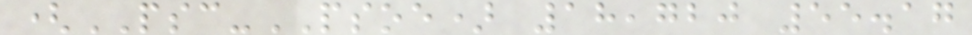(PSC-PSOE) 18,720 55.17
